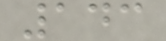143
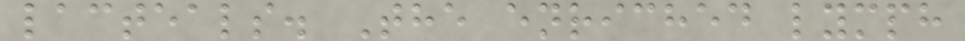lacteals. The enriched lymph
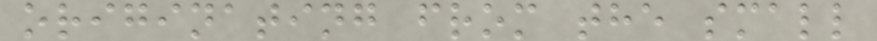originating from the small
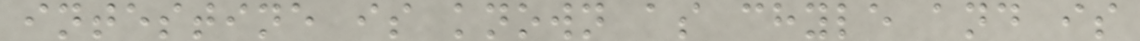intestine is known as chyle and is
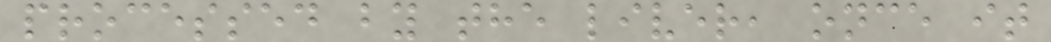processed by the liver, once it
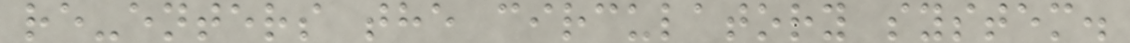re-enters the circulatory system.
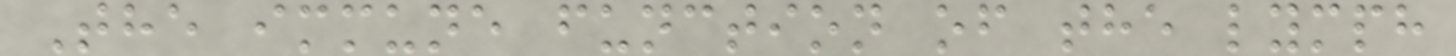The immune function of the lymph
